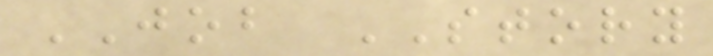JOB STORY
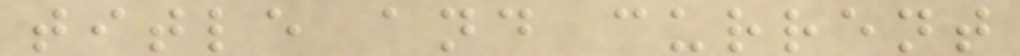title and current
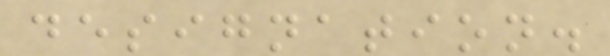designation.
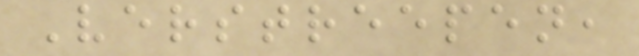Verstreepen,
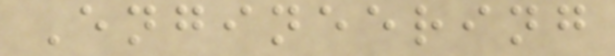Engineering
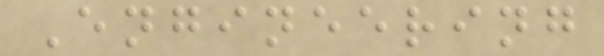Engineering
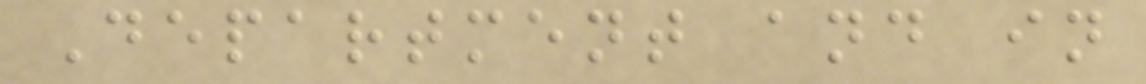Department and in
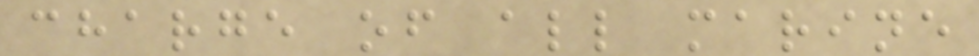charge of all marine
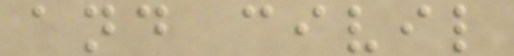and civil
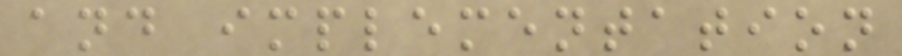and implementation
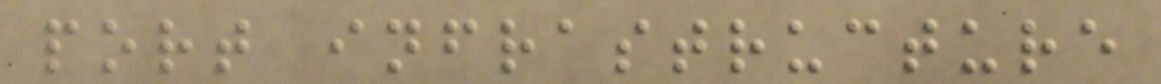port infrastructure
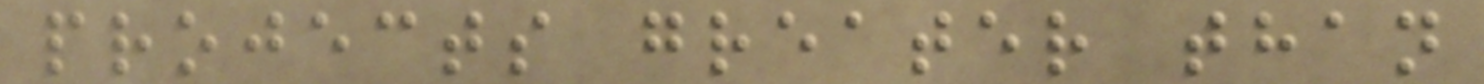projects greater than
